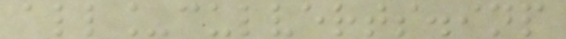all_culverts.inp
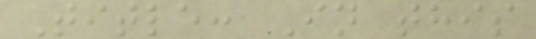Title: In this
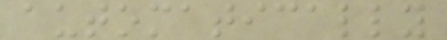automatically
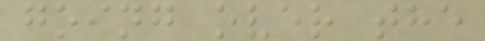going over the
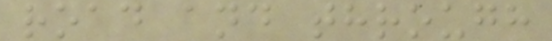road and through
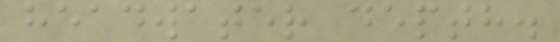headwater depth.
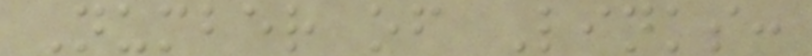Number of Links:
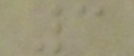3
